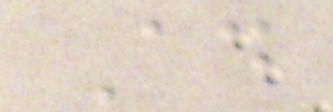Ad
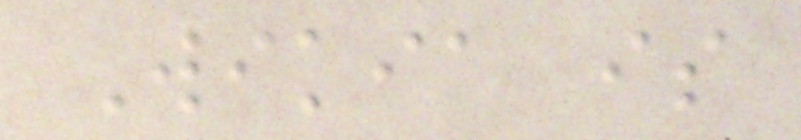Wikia is
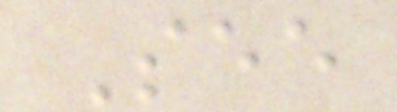See
